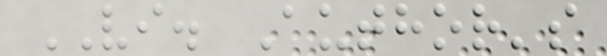VI. Author's
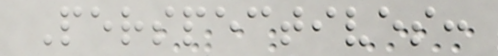Perspectives:
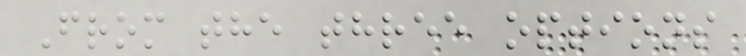From the three options
